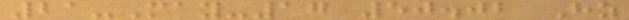21-May-17 50.02 Hz
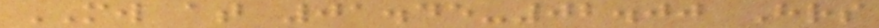MW at 01.45-02.00 Hrs
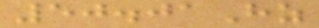50.01Hz
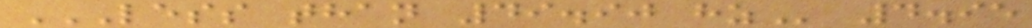LESS THAN 49.90 HZ 4.95
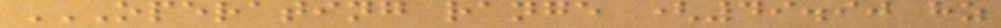OPERATING RANGE (49.90 HZ
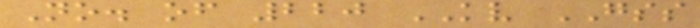No. of 220 KV GSS
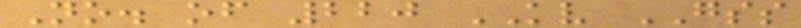No. of 220 KV GSS
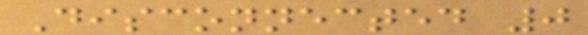Disconnected 0
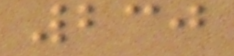230
